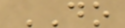DO
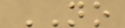NO
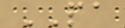PA
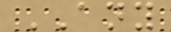ANY
